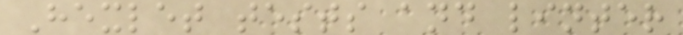Hexlet tests and linter
